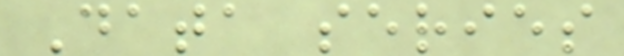Data series
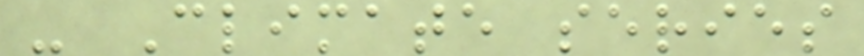- Climate series
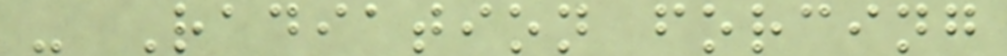- Radiation forcing
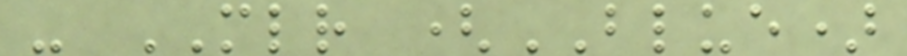- MLR (BLUE)
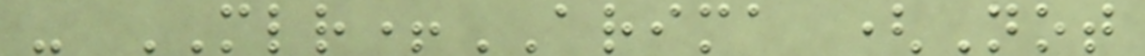- MLR+ARIMA (Not
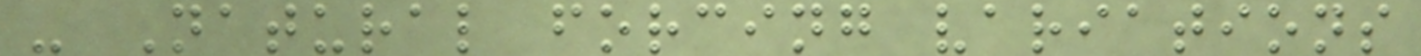- Natural forcing variations
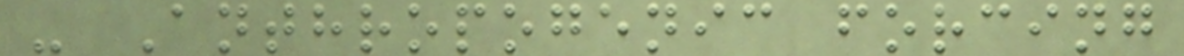- Anthropogenic forcing
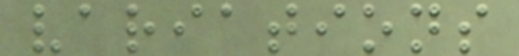variations
